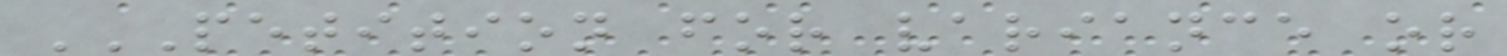PETITION FOR VARIANCE OR
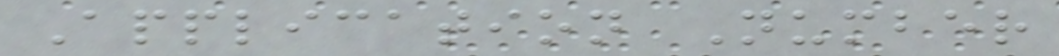Application Number
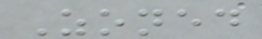Zoned
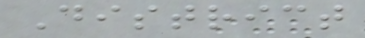District
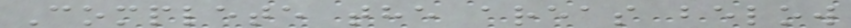Complete the areas below
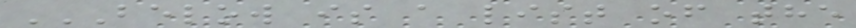BELOW IS A LIST OF THE
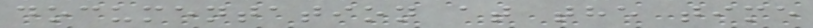documentation at the time
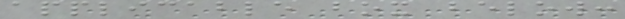applicable box below:
